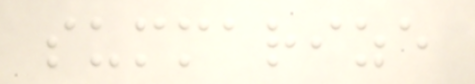summarize
